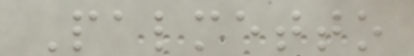Palmetto
